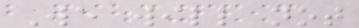We will not
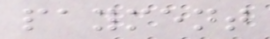payment
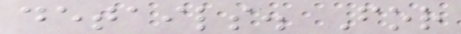details. For
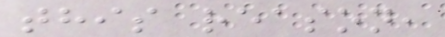this reason,
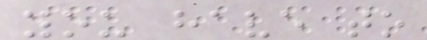you have to
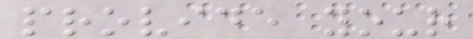provide your
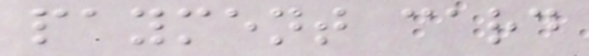payment card
